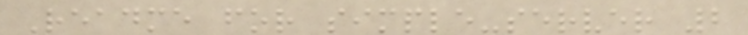Readme for simple-server 2
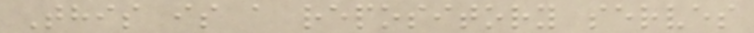This is a repository serves
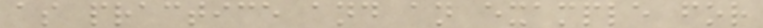as practice and an example for
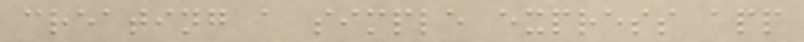creating a simple express app
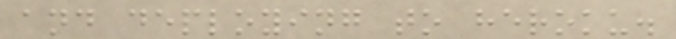and deploying to heroku.
